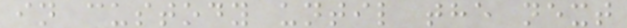in custody until the next
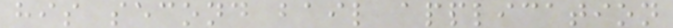his second bail application
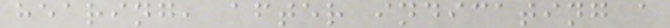hearing, after indicating a
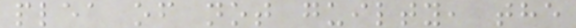plea of not guilty, the
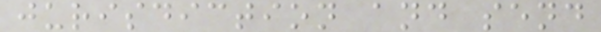jurisdiction and send
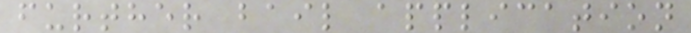further bail application
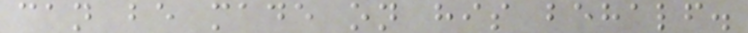can be made on his behalf.
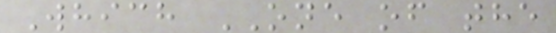Which ONE of the
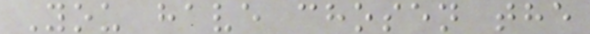You have chosen the
